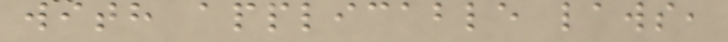with applicable laws,
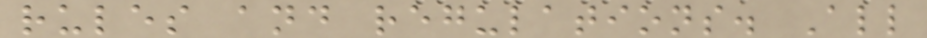rules and regulations. All
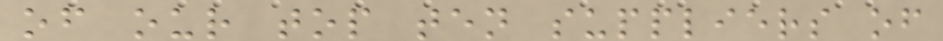of our top ten suppliers of
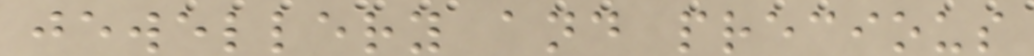jewellery and precious
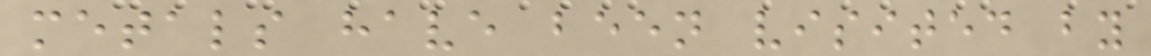metals have been visited by
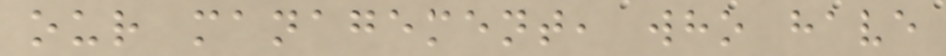our management, who have
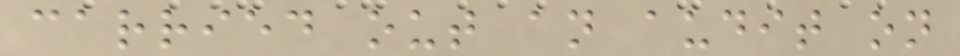carried out an audit on
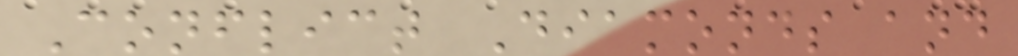Conflict Diamonds and
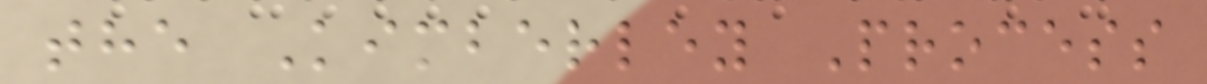the Kimberley Process
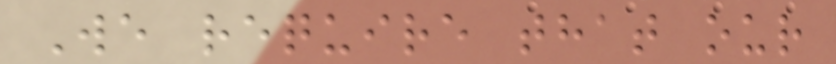We require that our
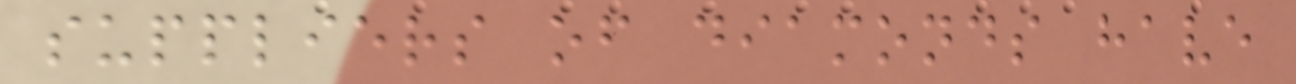suppliers of diamonds have
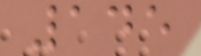145
